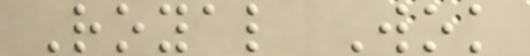Royal Wok
